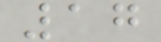17
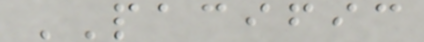PACIFIC
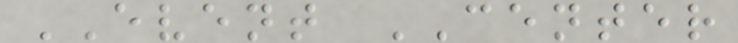EVENT CENTER
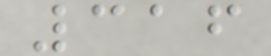316
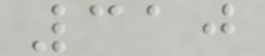310
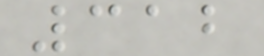312
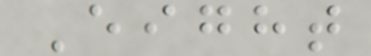Eight
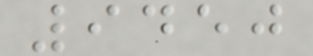9450
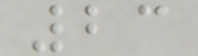23
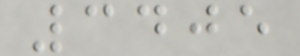3405
